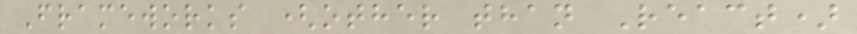Frameworks (other than React)
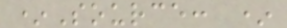*Source: *
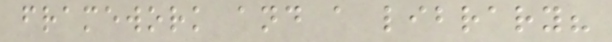framework and a library?
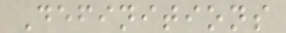Definitions
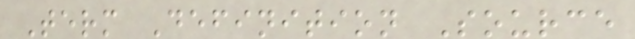Term Definition Source
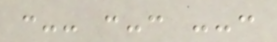:-- :-: --:
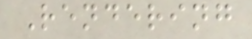Rendering
